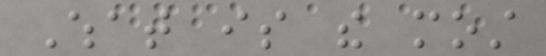What is the most
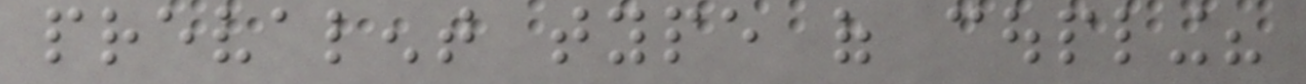prevalent type of coupling?
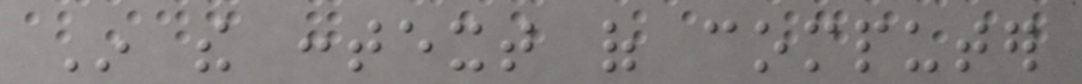In the context of computer
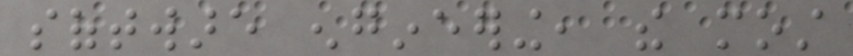software engineering, the most
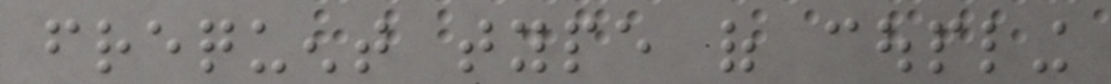frequent type of coupling
